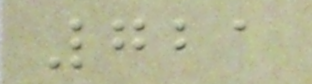721
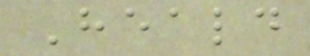Heald
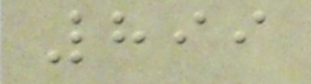899
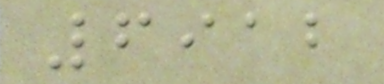6912
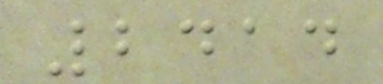2414
